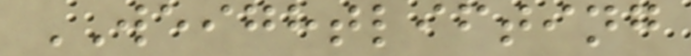WEIGHTLIFTING
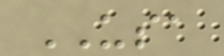USA
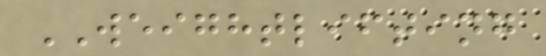WEIGHTLIFTING
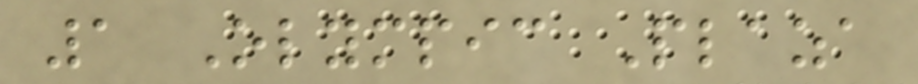1 Olympic Plaza
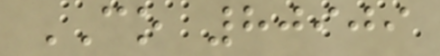CO 80909
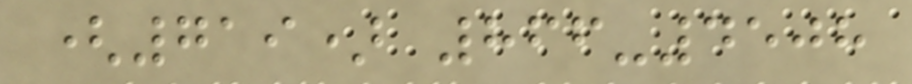(719) 866-4508
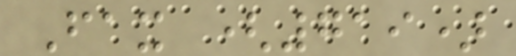Fax (719)
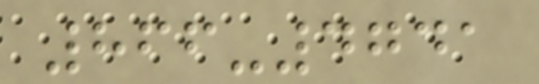866-4741
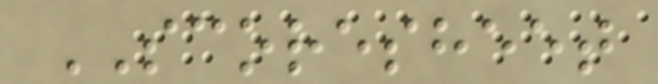SCORESHEET
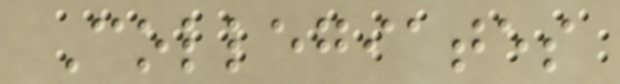Collegiates
